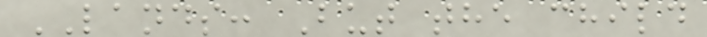LANDS: But the child
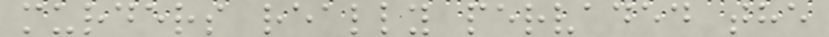murders really pervaded the
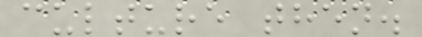culture then.
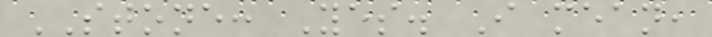STONE: Yes. I mean,
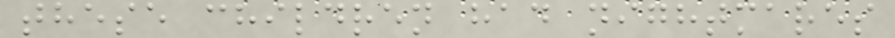these children had nightmares
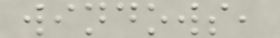windows,
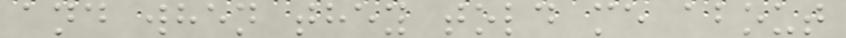and when they told me about
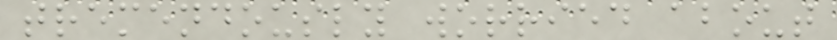tremendously worried about
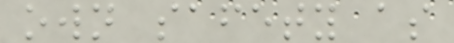own safety as
